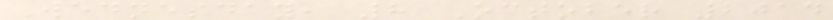Wednesday, 8 October 2014
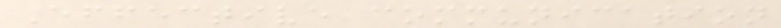Effective communication
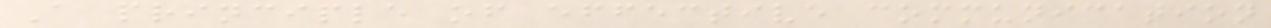A principle of effective communication
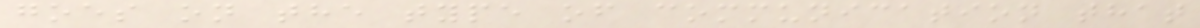goes on the type of communication that
